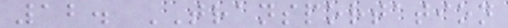12. TRANSPORTATION
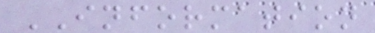INFORMATION
